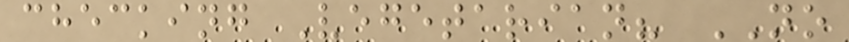checking Vegetarian? NO
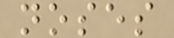noses
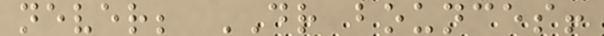never; DR bounces!
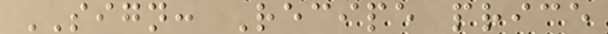SIGN: Recipe price
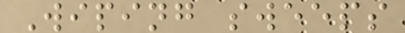Wiping sweeps
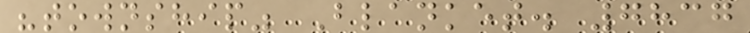"township" Blanket. 7837
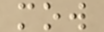mow
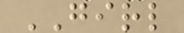GIRL
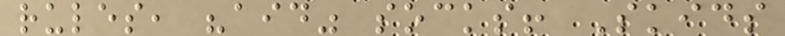rules, "aid" socks! Skids
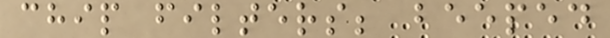chip filters; beeped
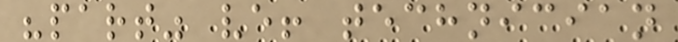"part" ve! technician
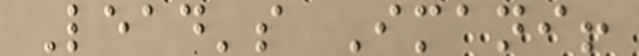Lead's Imani!
